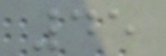45
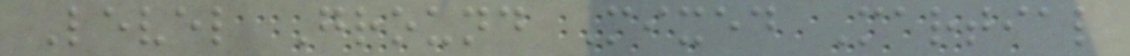Level Ground Mixed Martial
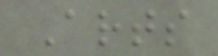Arts
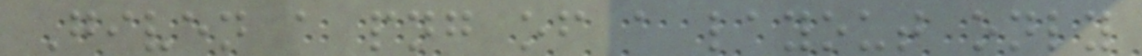Given a png of a layout only
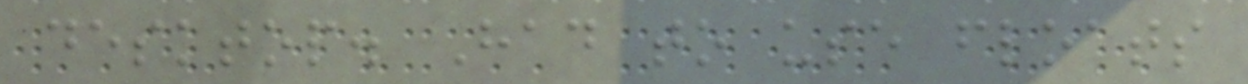desktop. Had to use floats
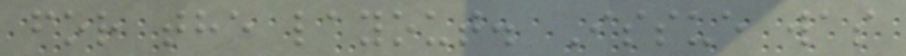for the layout. Issue was
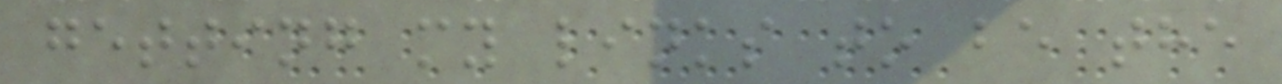getting my links to be the
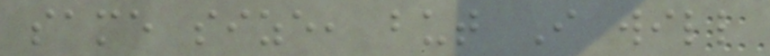same size, but I will
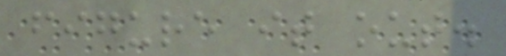figure it out.
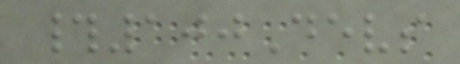#100Devs
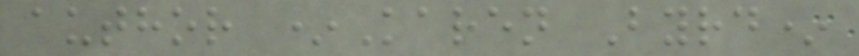author *Karen Byrd*
